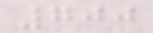700
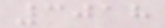3018
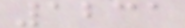1231
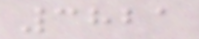3821
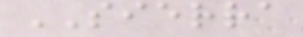SIERRA
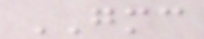GMC
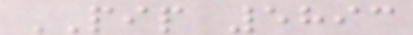PIP 5893
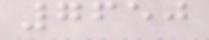7650
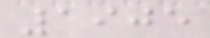1905
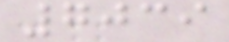7039
